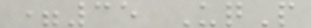=35 UqP
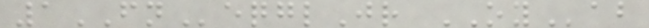1FNeqglJr OYab
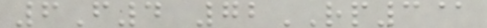6F4 72RP3@
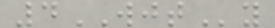4WJTy
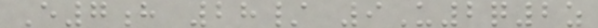E7h 28/ 9U2q2z
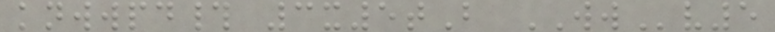knwwpd# 3x5tB WWv5
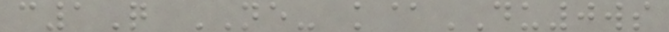c1Q NE- k@DU0ws
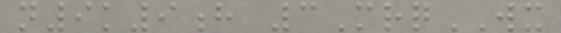n9k9h 3MrqWX
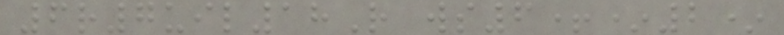6r7uil18R ws6+*2*
